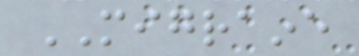MIGRAINE
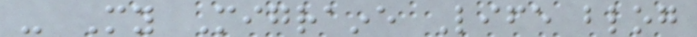- My Migraine Life blog
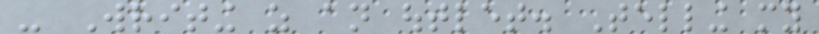- Writing as an outlet. Telling my
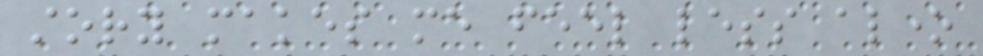story makes me feel less alone
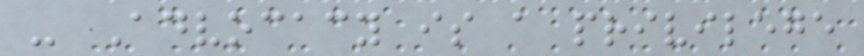- Advocacy is a privilege
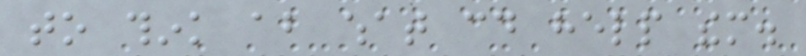to think about what could help them.
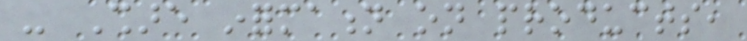- Share information on products,
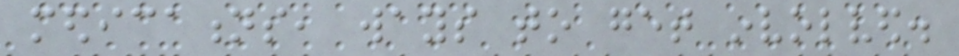medications, ways to get involved.
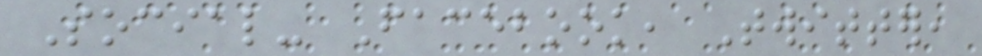Social- Facebook, Twitter,
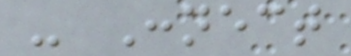- Connect
